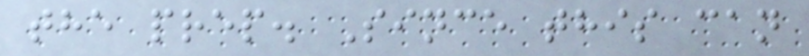the prep. Since this can
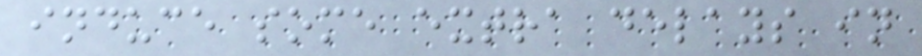induce some extra delays in
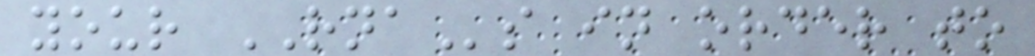your RNAs in order to
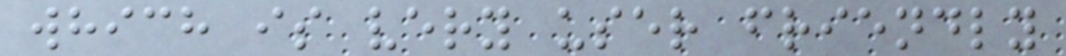which is very user friendly
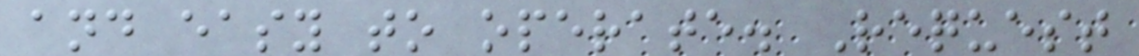and easy to operate. Request
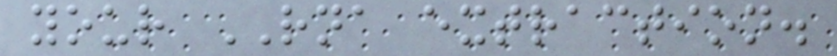your RNA extraction.
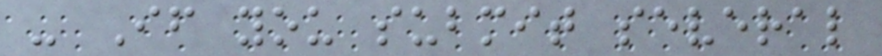- If you submit several
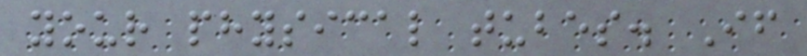your physical tubes. If
